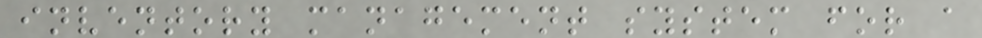inventory management system for a
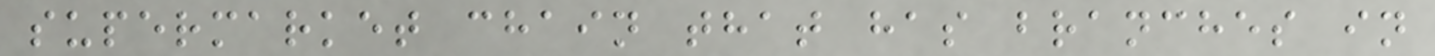supermarket chain that has branches in
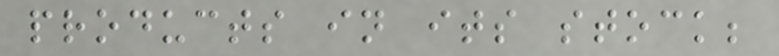products in its stock;
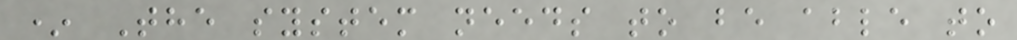* The system needs to be able to
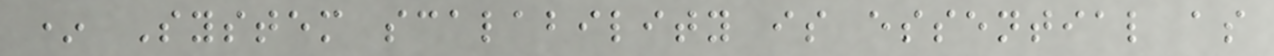* System scalability is essential as
